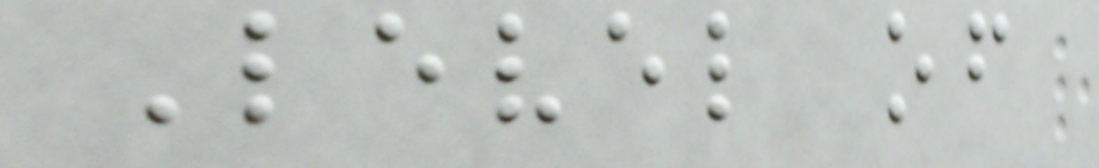Level of
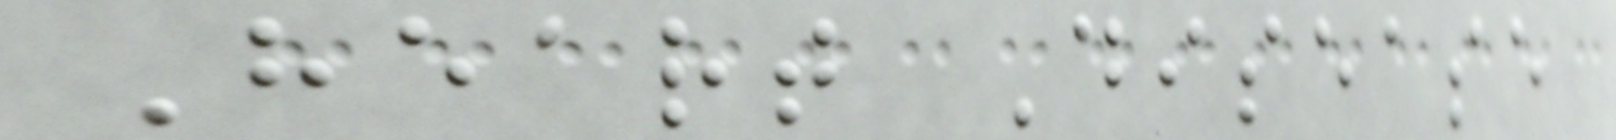Heart Disease
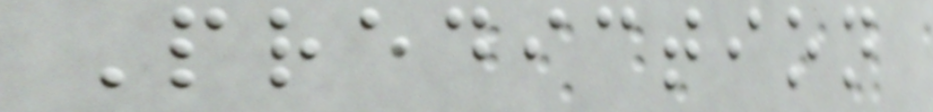Prediction
